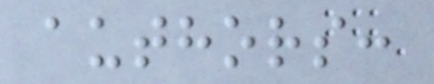authors:
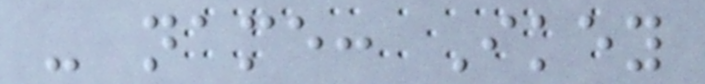- name: Ikey
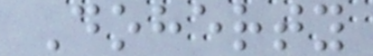Doherty
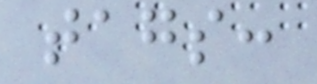tags:
